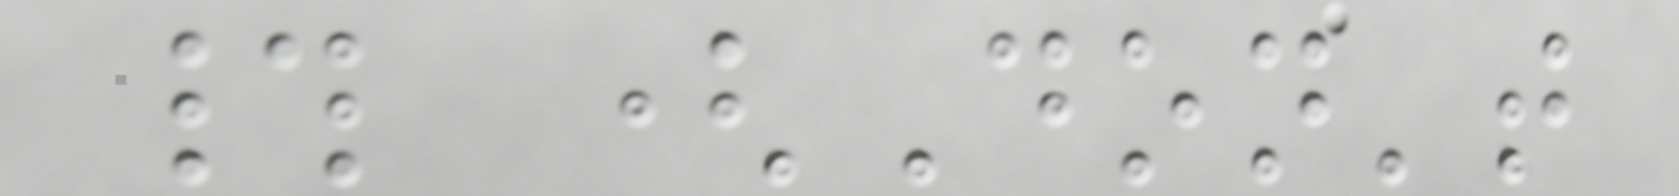# (Don't
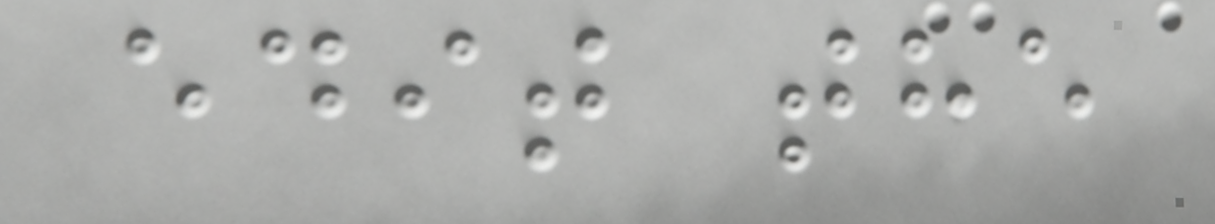edit the
